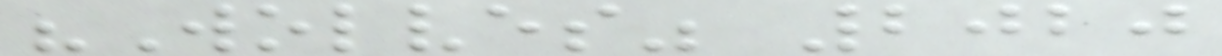"Wolves" 2020
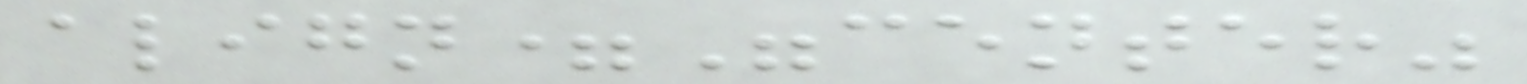align="center"
